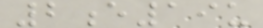2e19u
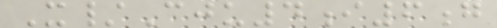X/Cju4i6g
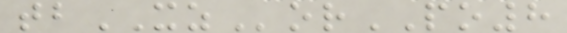tbXZorPO8
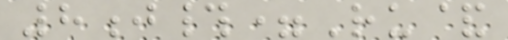8j#=Ru&
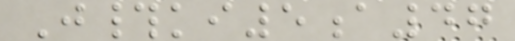J#ki5a47
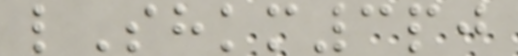lShkm3pj
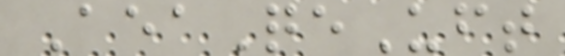AeaQeUft
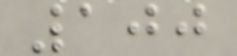100
